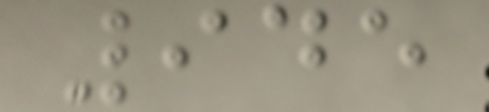945
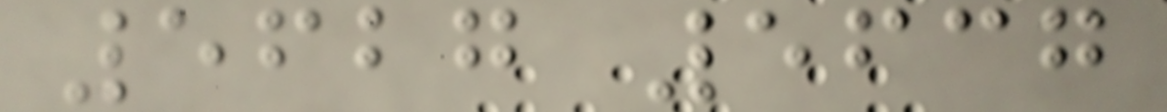5627 5637
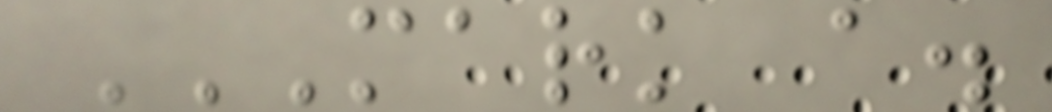MARK A.
